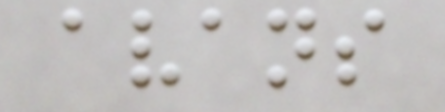avans
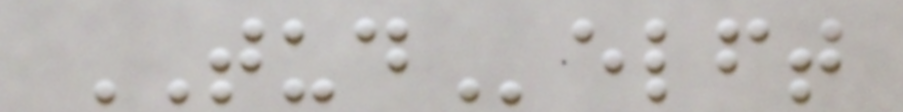TUDelft
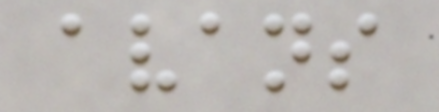avans
